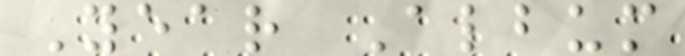Year Album
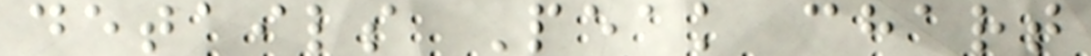details Peak chart
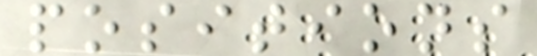positions
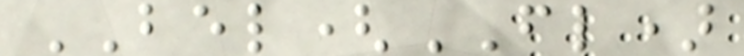BEL(FL)
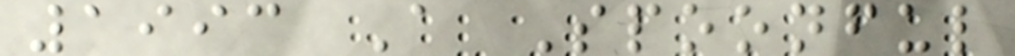1993 A Spoonful
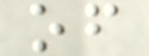of
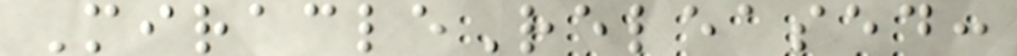MiracleReleased:
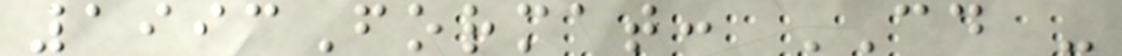1993Format: CD -
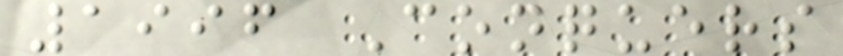1996 Conquers
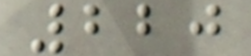220
